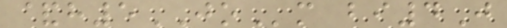&h5JOm bi4J
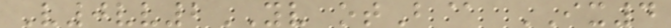V0vv2YV otB@ IX4
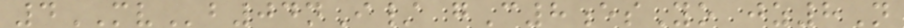4MVb04nI/ gC8esYo jz8N
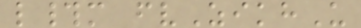l#m fvZikhU
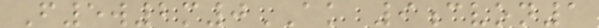F5w2m0AK 9cvon1
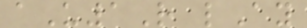aU1R lAy
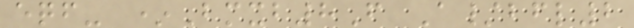eqf- *Bmxb8F A/bfl2
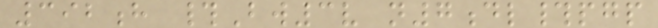392h #Bw3v n7dl#pgp
